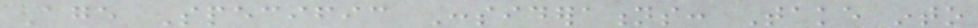Age Specific Considerations: Take into
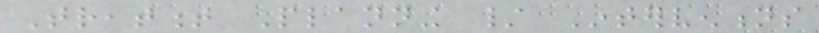Treatment Planning / Interventions
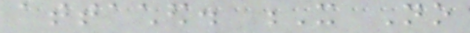attached. X No
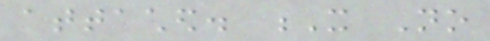attached. X No
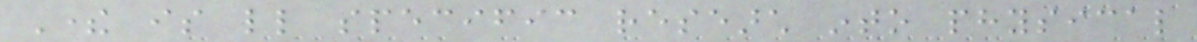There is little specific research into physical
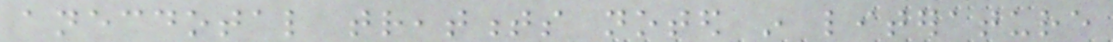anecdotal treatments noted in literature
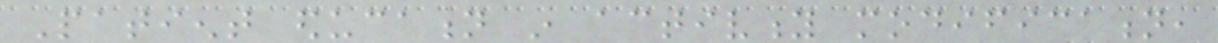Patient education in activity modification,
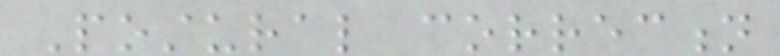Postural correction
